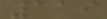119
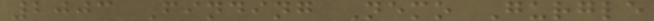2003 Finding Nemo Gurgle
